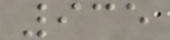935
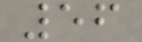56
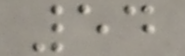54
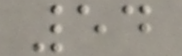54
